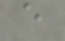e
